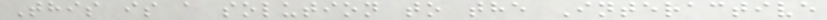This is a solution to the Interactive
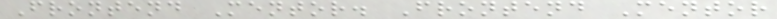Frontend Mentor. Frontend Mentor
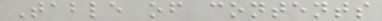Table of contents
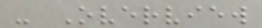- Overview
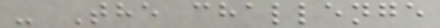- The challenge
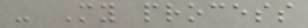- My process
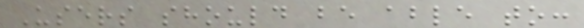Users should be able to:
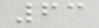63
